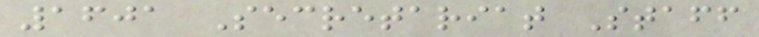1601 Secretariat Staff
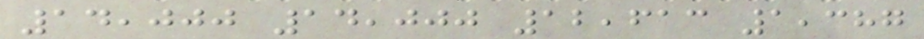14,000 14,000 12,613 1,387
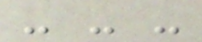- - -
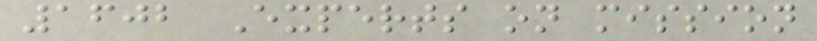1602 Experts on mission
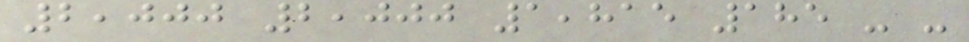2,000 2,000 1,815 185 - -
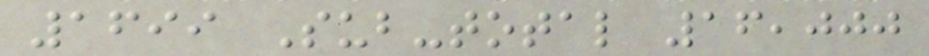1699 Sub-total 16,000
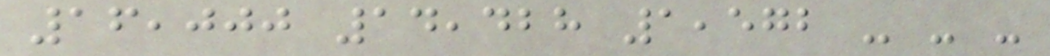16,000 14,428 1,572 - - -
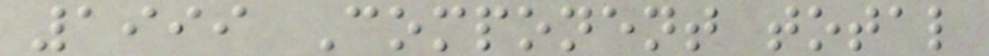1999 Component total
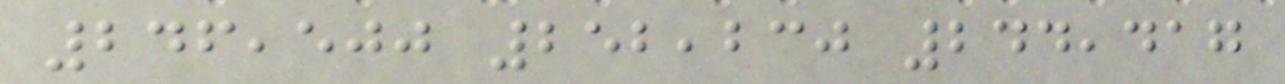246,500 252,230 244,417
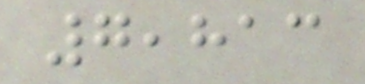7,813
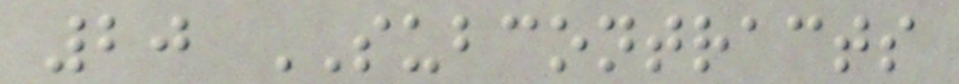20 SUBCONTRACTS
